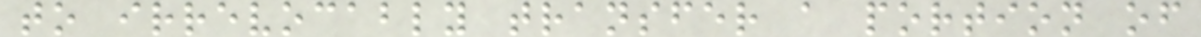to irrevocably transfer a portion of
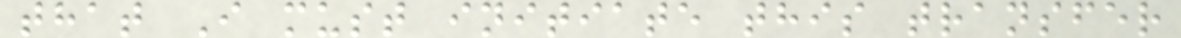that I must initiate this transfer
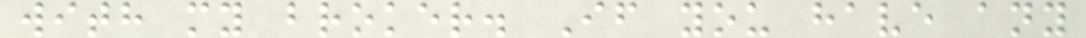with my broker. If you have any
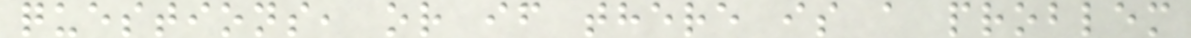questions, or if there is a problem
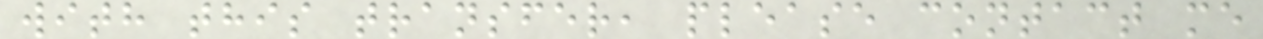with this transfer, please contact me
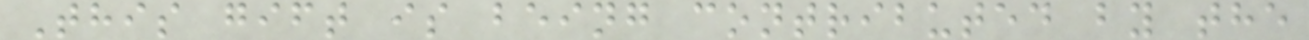This gift is being contributed by the
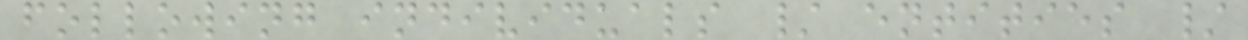following individuals / entities /
